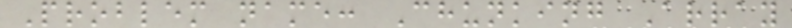Problem name: Chunking Array
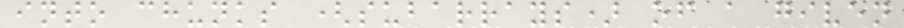into chunks (subarrays) of a given
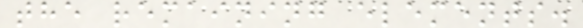the remaining elements.
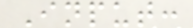Input:
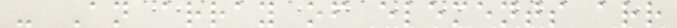- An array of elements arr
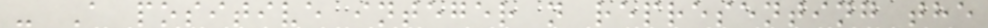- A positive integer n representing the
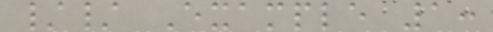// Example 1:
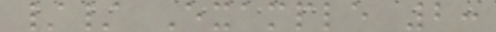// Example 2:
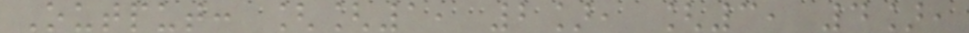Output: [[1, 2], [3, 4],
